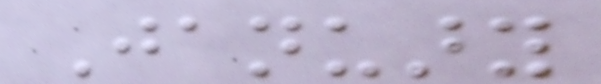January
